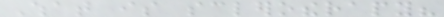What is sclerotherapy?
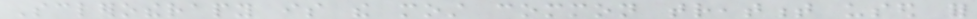Sclerotherapy is the most common treatment used for
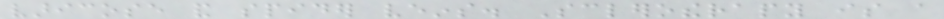varicose and spider veins. Sclerotherapy is a
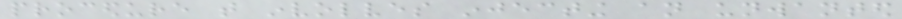procedure that involves injecting an unwanted
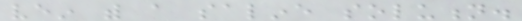vein with a saline solution.
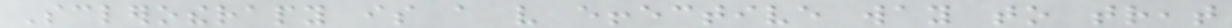Sclerotherapy is a very effective way to treat
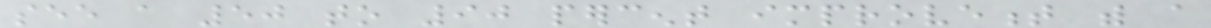see a 50 to 90 percent improvement with a
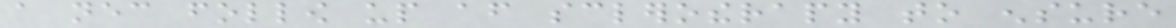a necessary follow up after sclerotherapy to ensure
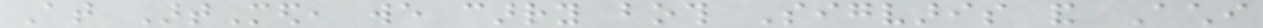At ArtMed, we carry both Sigvaris and Achi
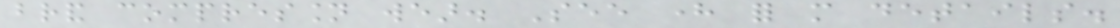brand compression wear. See here for more details.
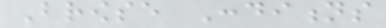Browse Conditions
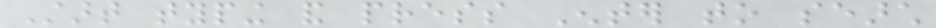Start typing and press Enter to search
